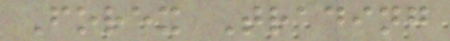Forex Trading
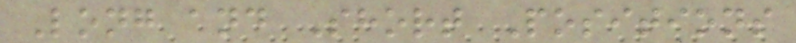Long and Short Positions
